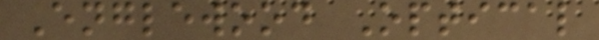Englewood Optical
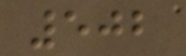502
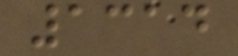1314
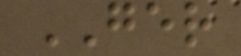GER
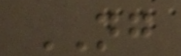NG
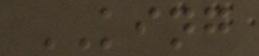KING
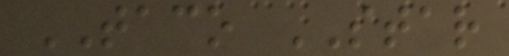TACO STAR
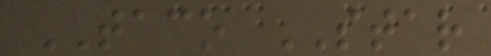TACO STAR
